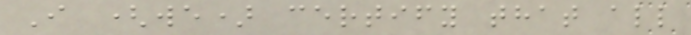I (we) certify that all
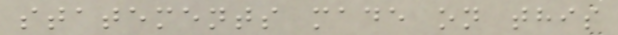statements made on this
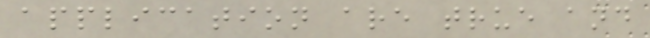application are true and
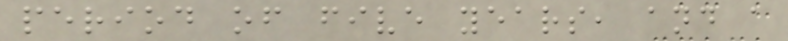period of five years, and a
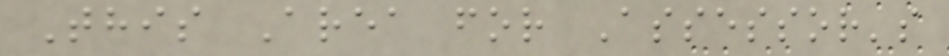This Area for Assessor's
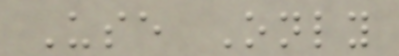Use Only
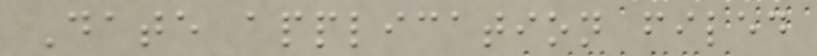Date application filed
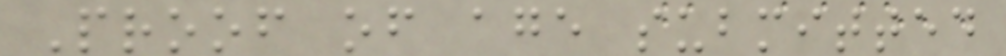Proof of age submitted
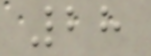28
